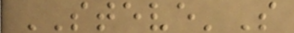STEVE'S
